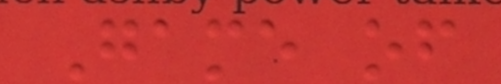Game of
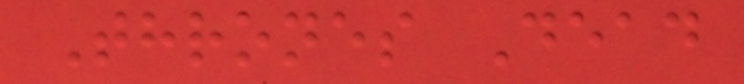Thrones Dead
